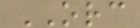ORC
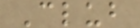Club
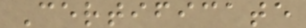Certificate
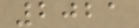2021
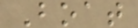Boat
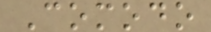Comodo
